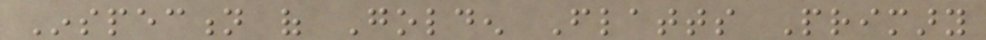Inspection of Golden Flatts Primary
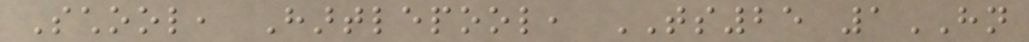School, Hartlepool, TS25 1HN
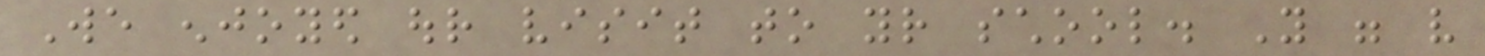We enjoyed our visit to your school. You were very
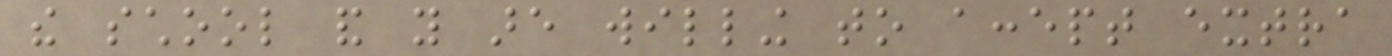the school and you are willing to accept extra
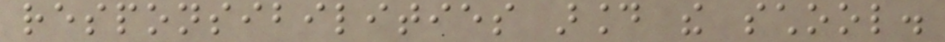responsibilities around the school.
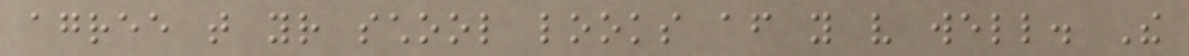agree that your school looks after you very well. The
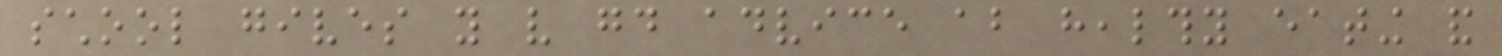school gives you very good advice about healthy eating and
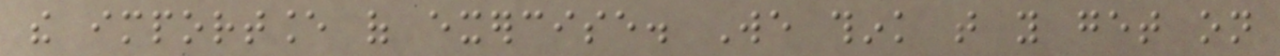the importance of exercise. We think that you get on
